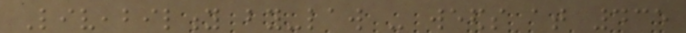Liveability by-law - weeds at 435
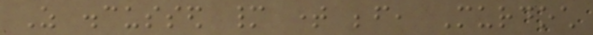As discussed many time before, Murdoch
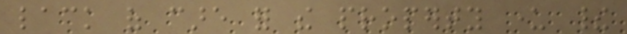lack of care for the property under their
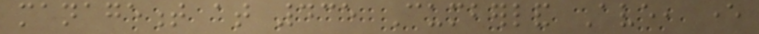management at 435 Cumberland Ave, ever
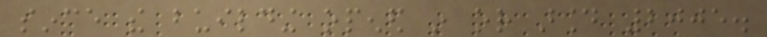since the building opened in or around 2005.
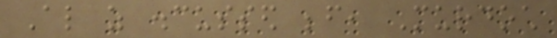Also as discussed before, Murdoch
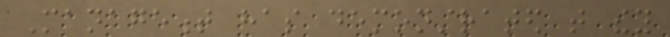Management has demonstrated that they
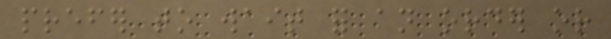prefer to wait for an order or
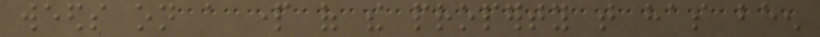weeds on a part of the property that has been
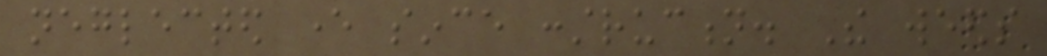neglected ever since construction. The weeds
